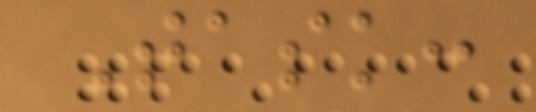Task:
